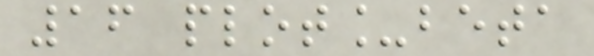16 plot_beta
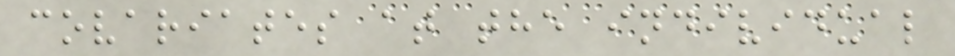covariates at the individual
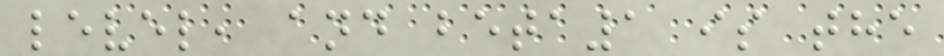level, and beta1 is the
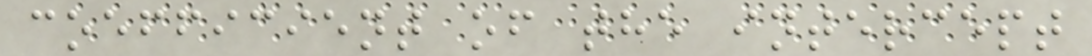coefficient of the intercept
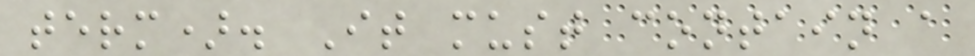term). It must contain a
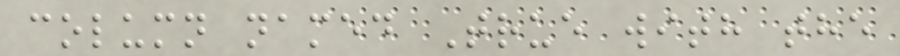column named True with the
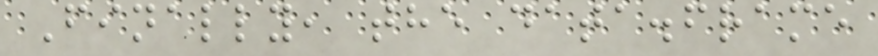Finally, the data.frame
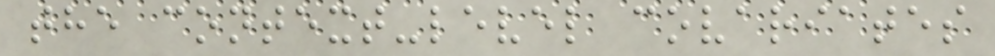the context-level covariates
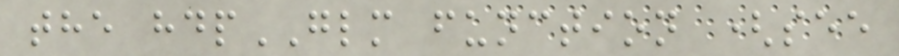the hdpGLM function (see
